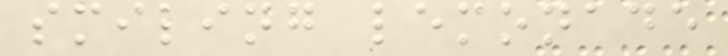smiling lemonade
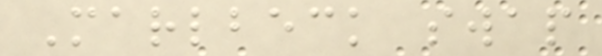Marlbeck swap
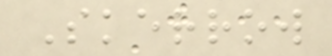Skerrow
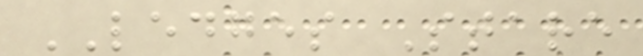LEDGES Stare
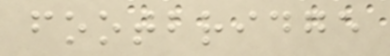footbridge
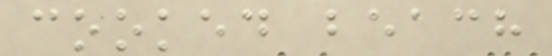cooked beach
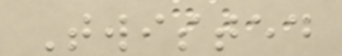Twisted
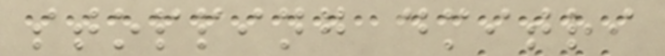stopping dmitri
